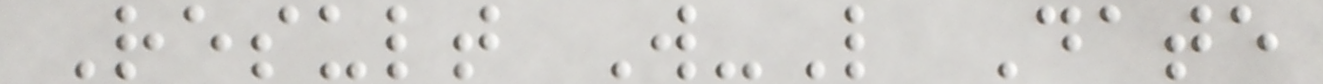Result W-L Date
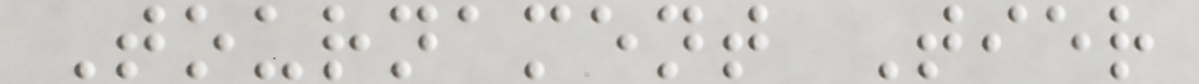Tournament Tier
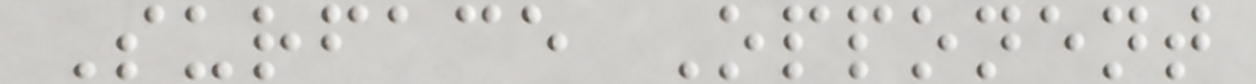Surface Opponent
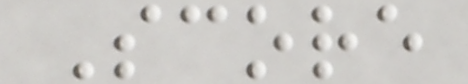Score
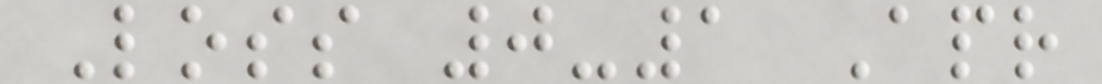Loss 0-1 Apr
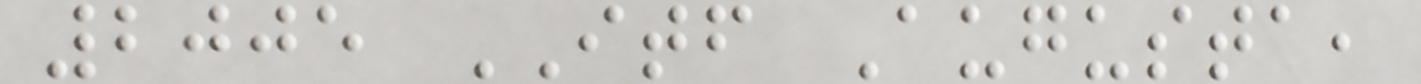2005 ITF Augusta,
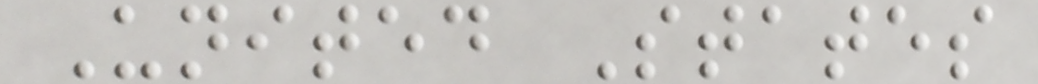United States
